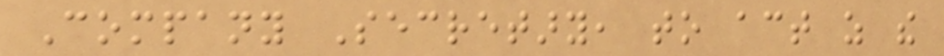Company Secretary, to act as the
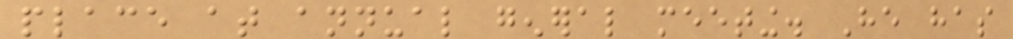place at annual general meeting. He has
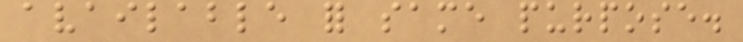available for same purpose.
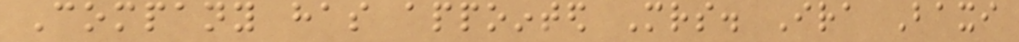Company has appointed Mrs. Ira Baxi
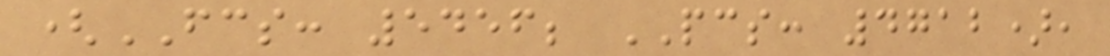(FCS: 5456; PCS: 4712),
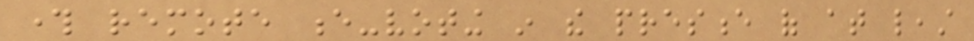through remote e-voting in the presence of at least
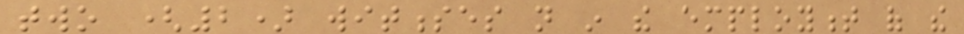two (2) witnesses not in the employment of the
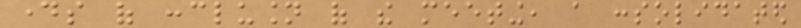days of conclusion of the meeting, a consolidated
